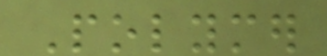Polymer
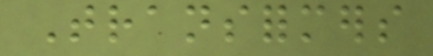Transformers
